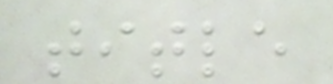title
